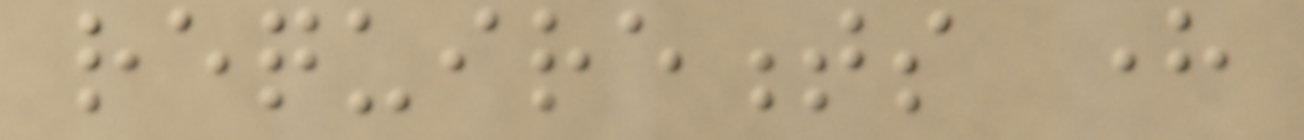requirements here
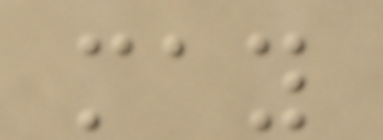may
